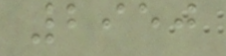2950
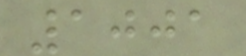1001
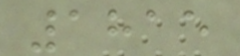1815
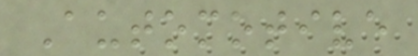Automotive
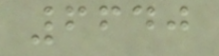6640
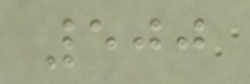500
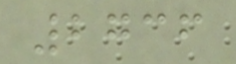2736
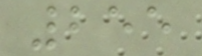255
